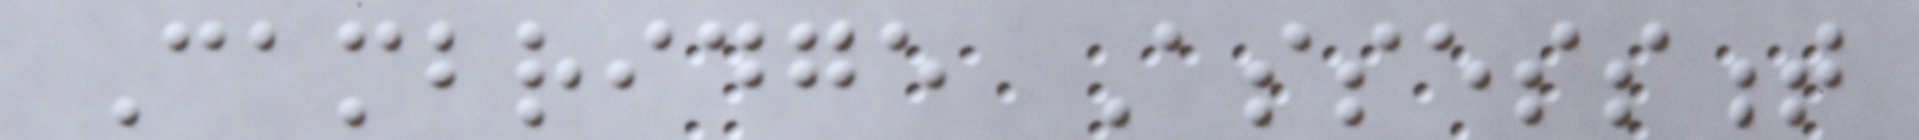Cambridge Assessment
